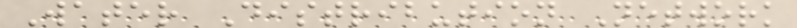Water Distribution Network
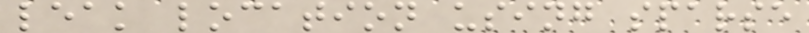leak location using sparse
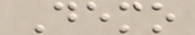Demo
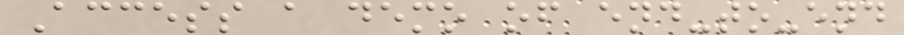Access a demo of end-to-end
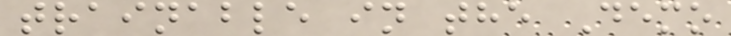trainable in the Demo
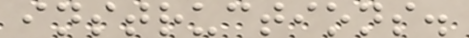instructions.
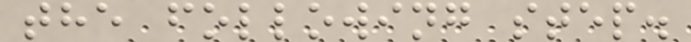the following step.
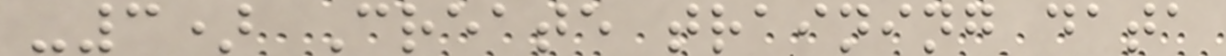-3) Create training data
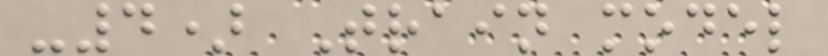-4) Train model
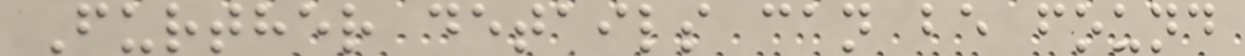Further details can be found
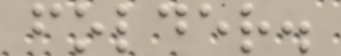folder.
